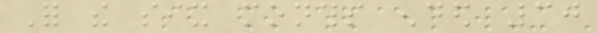For the six months ended 30
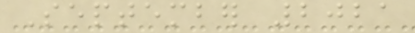September 2021
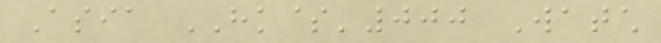Asia HK$'000 Watch
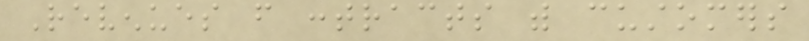Revenues from contracts with customers
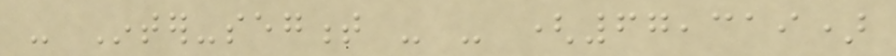- Inter-segment - - (67,319)
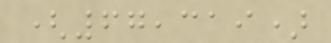(67,319)
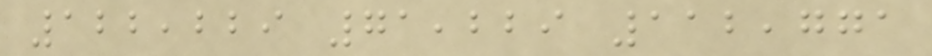122,229 71,229 112,771
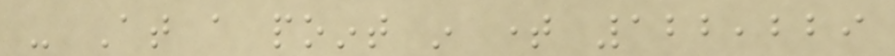- At a point in time 122,229
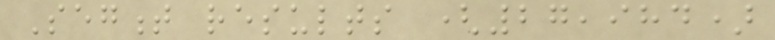Segment results (27,984)
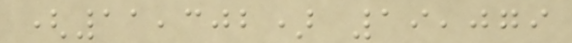(11,302) 19,079
